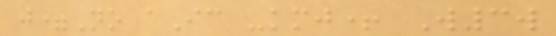j=No aIc -kmj+ W3w
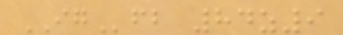IGfb 84z9
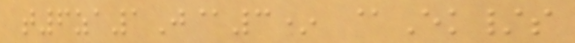t6za1J@3* @Ek/s
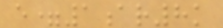e=1ar8k
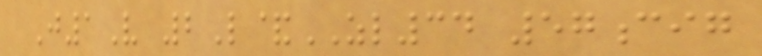J1V 2L&ZL34 57cig
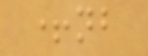+nb
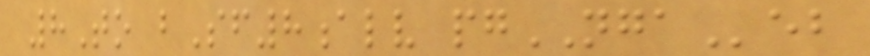8To bSf8alv pgNGAeb
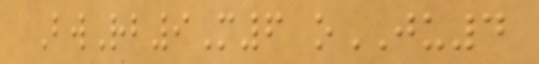BwRb9M6 oJU4
